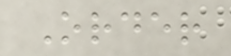Order
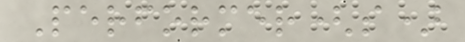Performer(s)
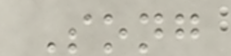Song
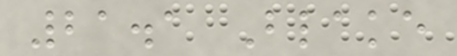21.1 Blake
